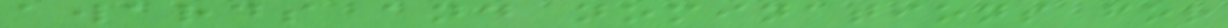awards and nominations for
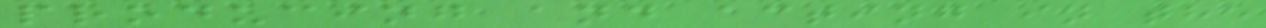producing and acting in the
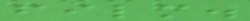film.
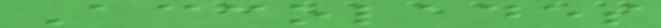Accolades
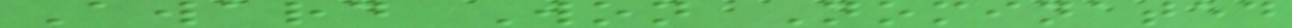Award Won Nominated
